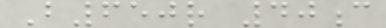B650r 40c
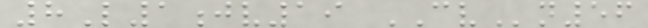8L1jv19 CVn56
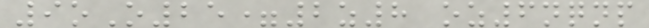9oO25=2z8 oz6nqnp
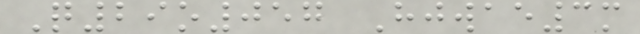Q29o057 Hjwae3m
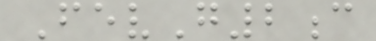FevG2c
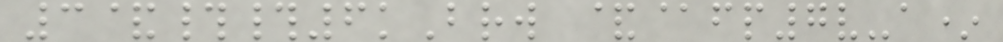3&##6kBrw &@fp7v-a*
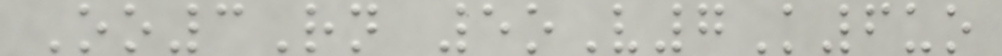Oo3Rn 5oV7K6uo
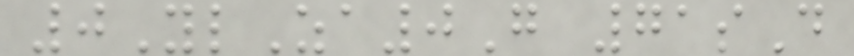0YlZa0G 71sD
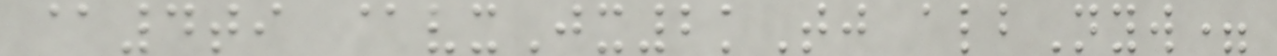@4ti @vxJx2kTj albNyw=
